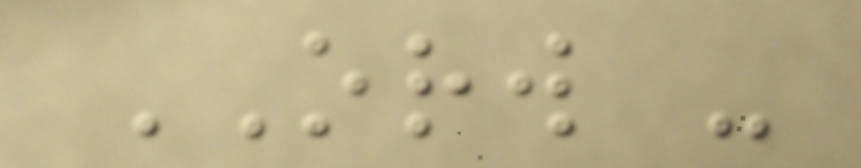ORW -
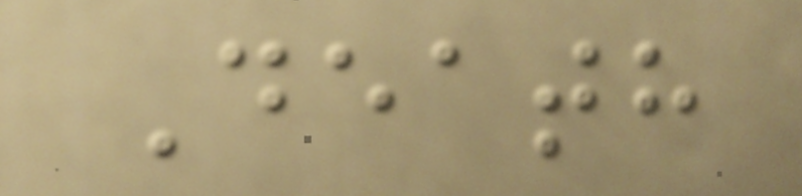Death
